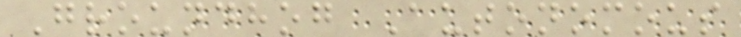Groundhog Autonomous
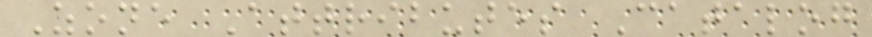Zone Attributes Catalog
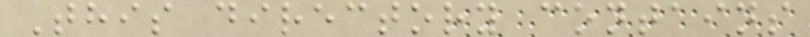This directory contains
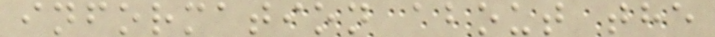information about the
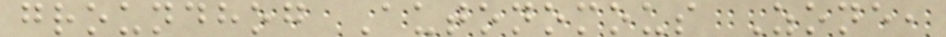groundhog Autonomous Zone,
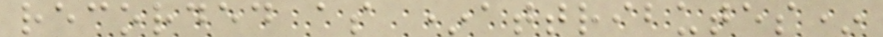recorded as *attributes*
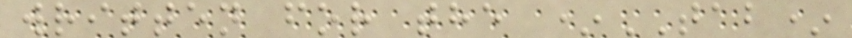written for the *TAB*
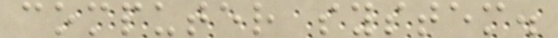computer system.
